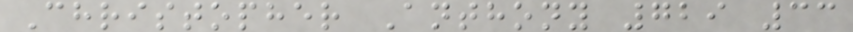Christopher Anthony 729 33
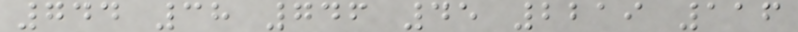744 38 746 45 2219 116
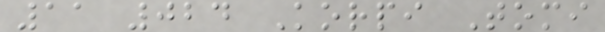11 024 Korpi Tomi
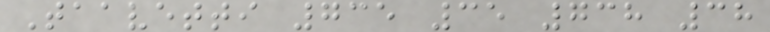Taavetti 735 35 738 38
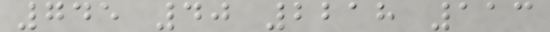745 40 2218 113
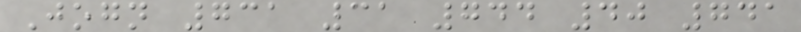Jogn 731 31 744 40 741
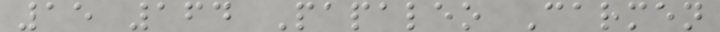15 164 Papaleo Carmen
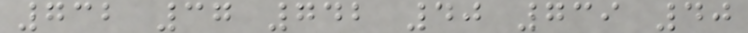732 37 742 40 739 40
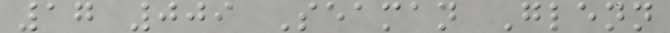17 009 Seaman Glenn
